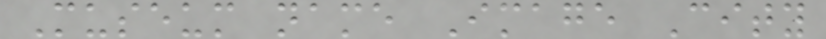Museum name Image City
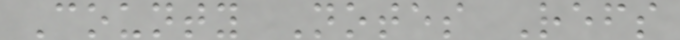County Notes Refs
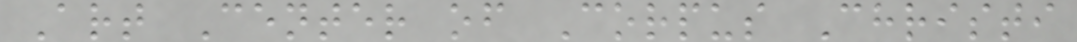Art Center of Corpus Christi
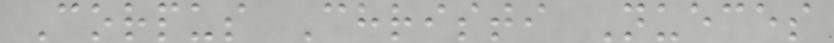Corpus Christi Nueces
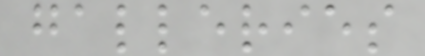galleries
